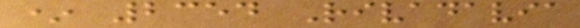* 2354 Rivadavia
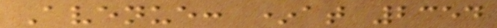Avenue: *at 2354
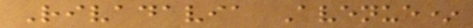Rivadavia Avenue*
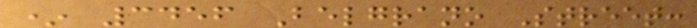* 3456 Belgrano Street:
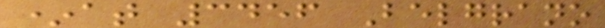*at 3456 Belgrano
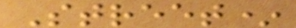Street*
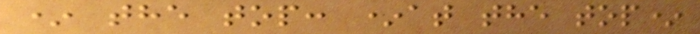* the top: *at the top*
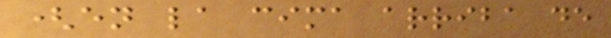(en la cima arriba de
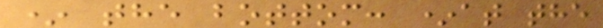* the bottom: *at the
